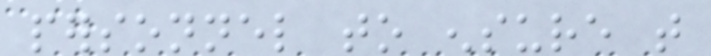personnel to ensure that
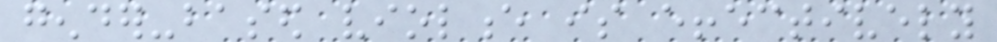gender-based violence is effectively
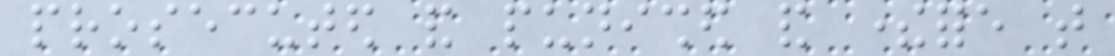prosecuted and punished and therefore that
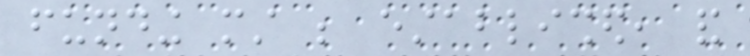funding must be established, and
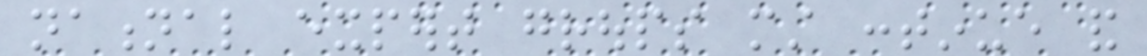national expert groups must continue and
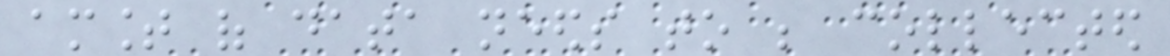amount of data needs to be collected
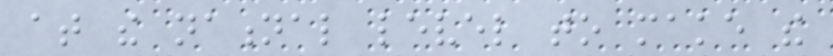at the national level to make the
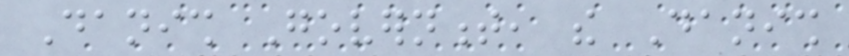Danish Government, the Danish
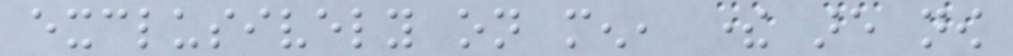exclusively on men, there are now
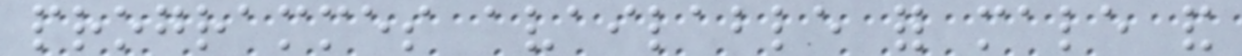programmes available for male and
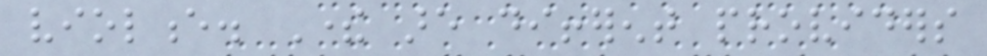violence. There are different providers
